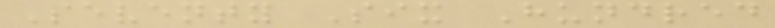Seventy Six Hundred
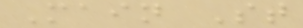Main St
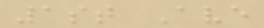1st Ave
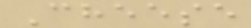Cheese
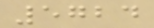5724
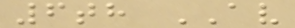6th AV
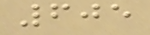605
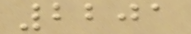2201
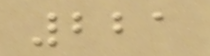221
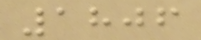1806
